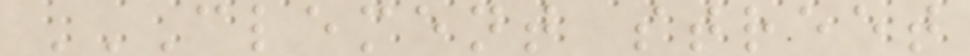CLEMENT STREET
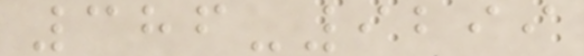386-9299
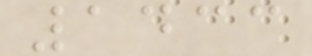1433
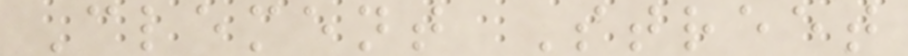Clement Street
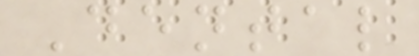Dental
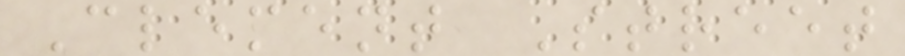Clement Street
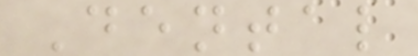Dental
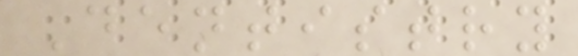Dentistry
